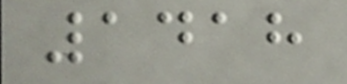1418
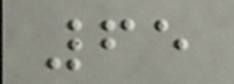65
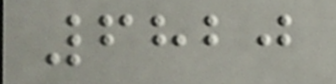6820
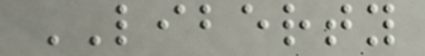LIBERTY
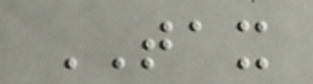TAX
